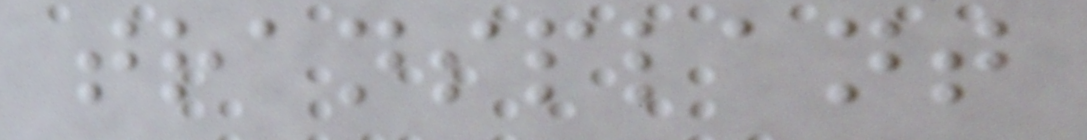transplant
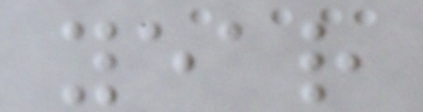year
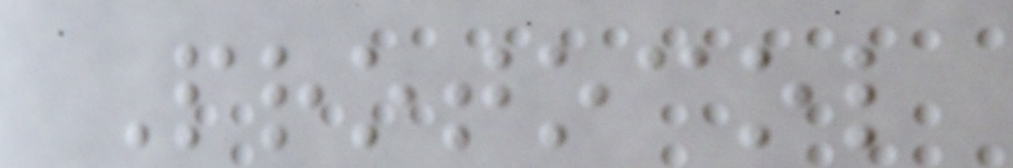Protocol
